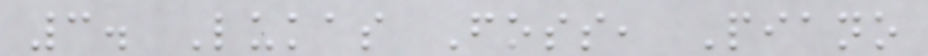3. Lukas Foss, Piano
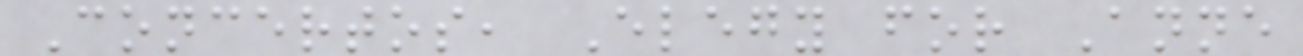Concertos, Elegy for Anne
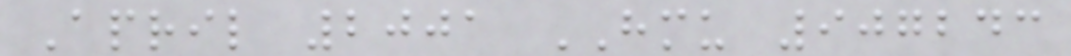April 2001 HMU 907243
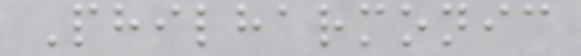Philharmonic
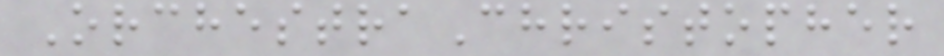OrchestraChristopher
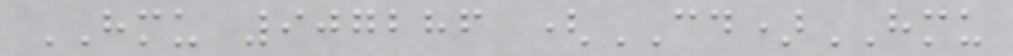HMU 907286 (CD)HMU
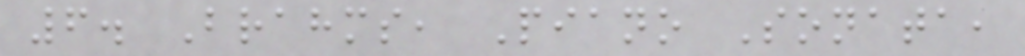6. Brahms, Piano Sonata,
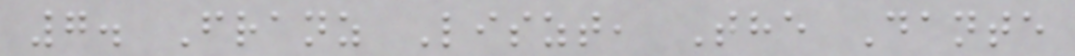7. Franz Liszt, The Dante
